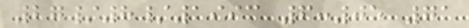27/8/1993 6:05 71
